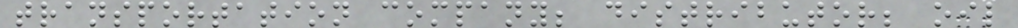transportation company; distributor; oil
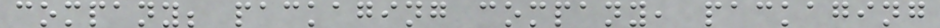company; packaging company, packaging
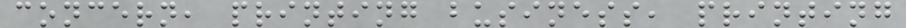concern, printing business, printing
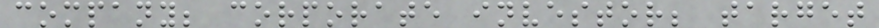company; corporate investor; target
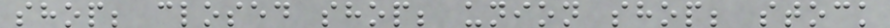shop; closed shop; union shop; stock
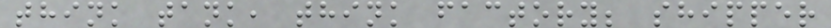think tank, think factory; shipper
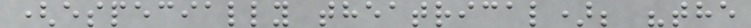(especially theatrical); "the
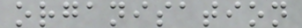organisation
